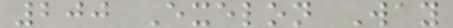200 Exelon Way
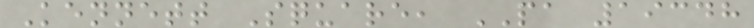Kennett Square, PA 19348
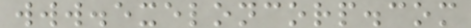www.exeloncorp.com
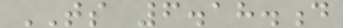TS 6.18.d
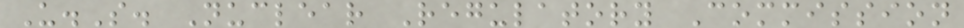U.S. Nuclear Regulatory Commission
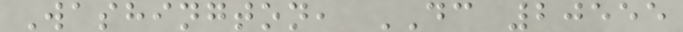Washington, DC 20555
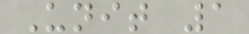Unit 1
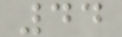44
